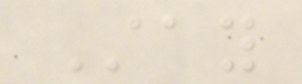Stay
